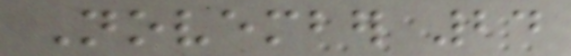November 24
